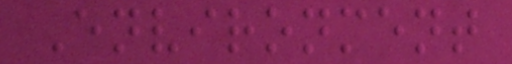Environment
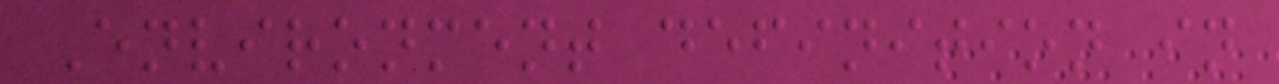Environment definition in
